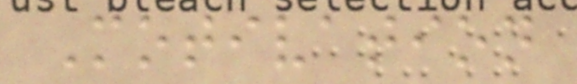Motivation
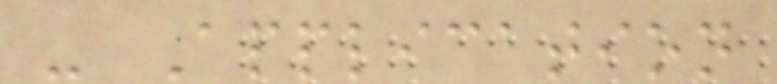- Application
